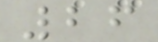26
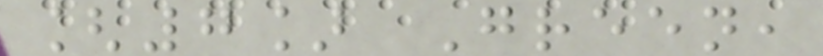[7] Green,
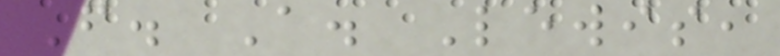F. A. Lewis,
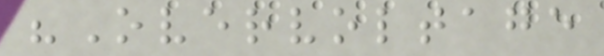"Overvoltage
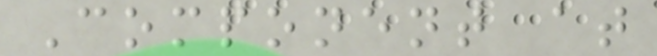Component at
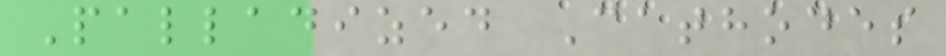Palladized Cathodes
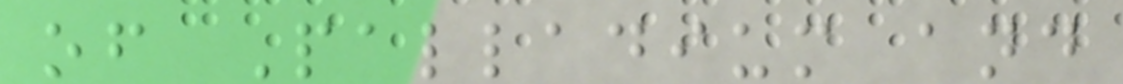of Palladium and
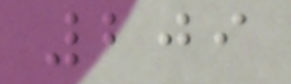209
